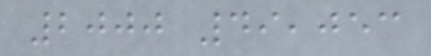2000 49,053
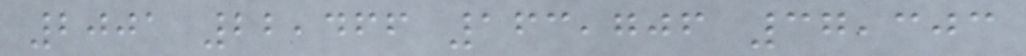2001 22,466 163,706 37,303
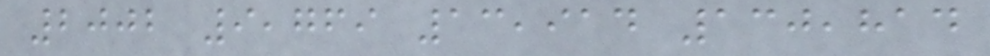2002 9,769 13,914 130,814
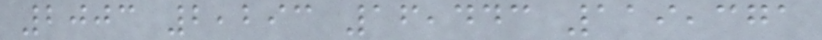2003 2,293 16,443 119,371
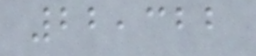22,322
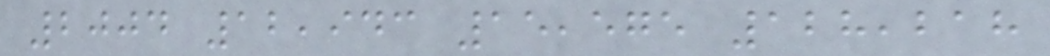2004 12,943 15,575 128,218
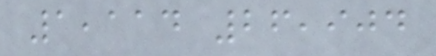1,114 26,904
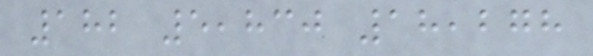182 5,830 18,278
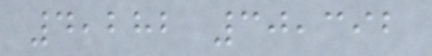4,282 30,392
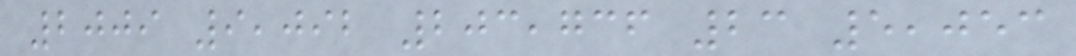2009 9,092 203,736 23 5,053
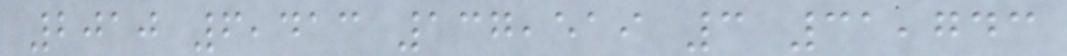2010 6,413 137,519 3 31,743
